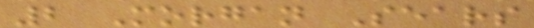2 Morgan Sears
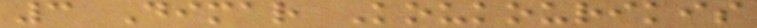3 Dimar Koukourikis
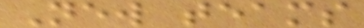New teams
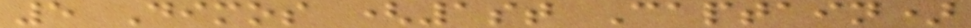5 Dimos (1st Captain)
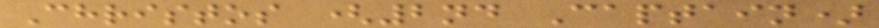Christos (2nd Captain)
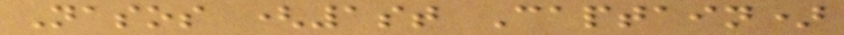Nasos (1st Captain)
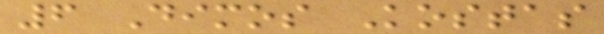6 Dimos Kostas
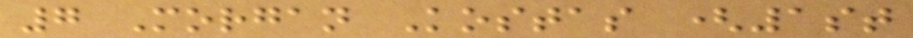7 Morgan Kostas (1st
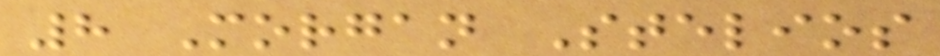8 Morgan Stelios
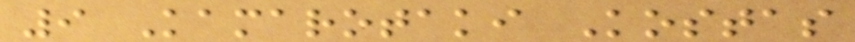9 Kamarotaki Kostas
